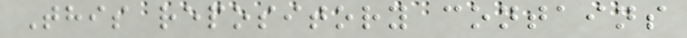This repository contains
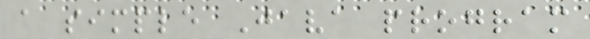a simple Java program
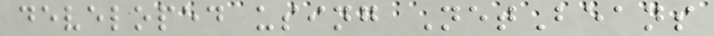developed using NetBeans
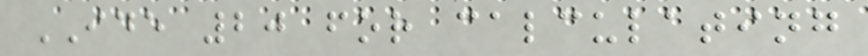IDE 20 for calculating
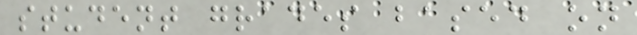student grades based on
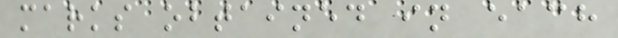marks obtained in each
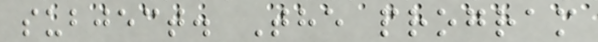subject. The program
